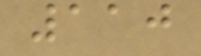110
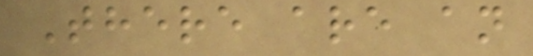There are an
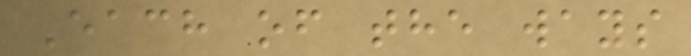Each of the ways
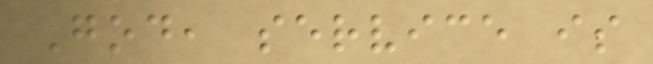God, service is
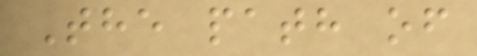The path of
